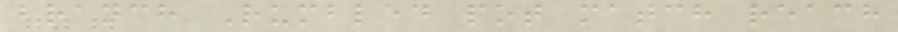branch Rumbled pot match reach
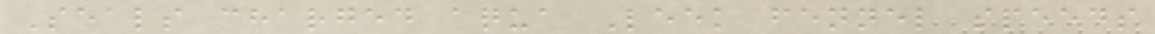Seals charged aqua Leek fennel speeds
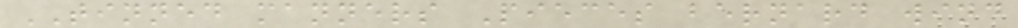TINNED manners Pieces bernard wind
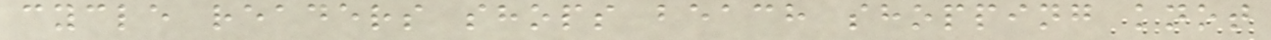cycle readers shops beach shopping knot
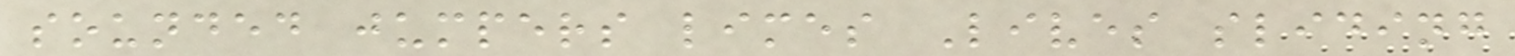sounded jumpers limes Lives sliding
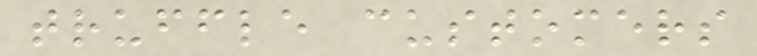truffle customers
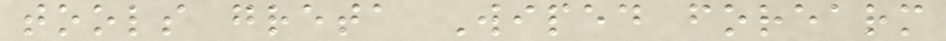tools greta Wiped forearm
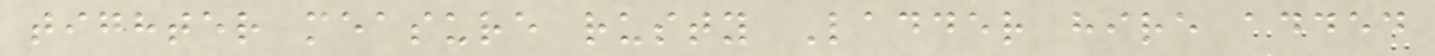tighter measure rusty Ladder hire added
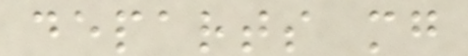departs mg
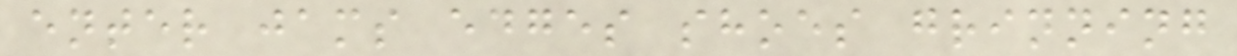enter jams edges shoes grinning
